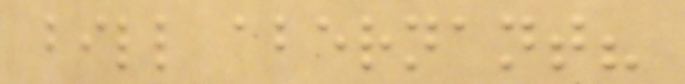bill abernant?
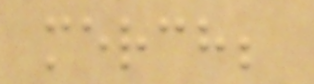merch;
